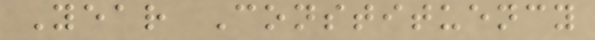Year Constituency
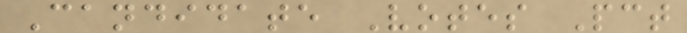Candidate Votes Pct
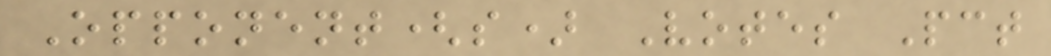Opponent(s) Votes Pct
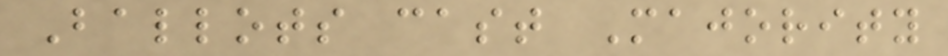Ballots cast Majority
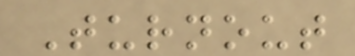Turnout
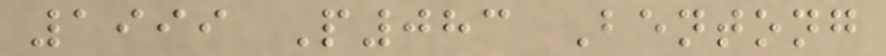1999 P083 Bentong
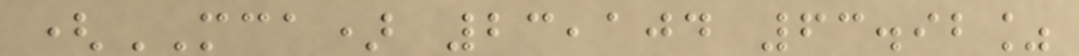(MCA) 23,104 63.92%
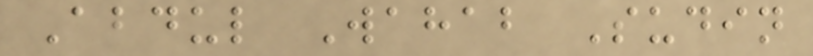Abdul Wahab Sudin
